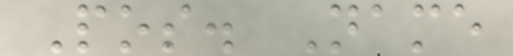Pos. Name
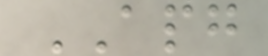APG
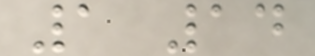1 14
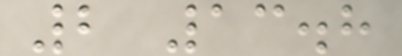2 13.8
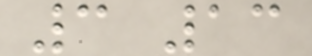3 13
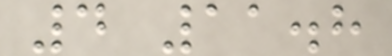4 11.8
